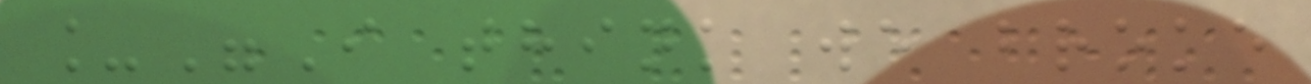_"I think we broke
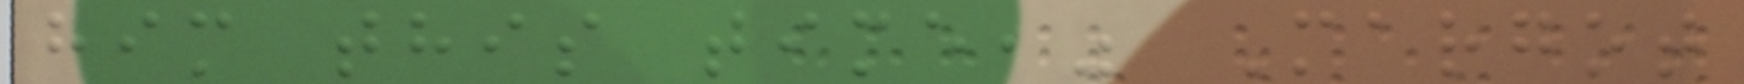him this time," Margot
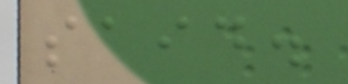said.
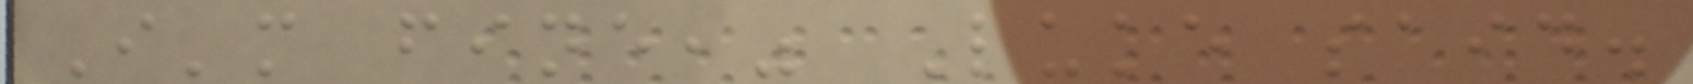I'm fine," Luke said.
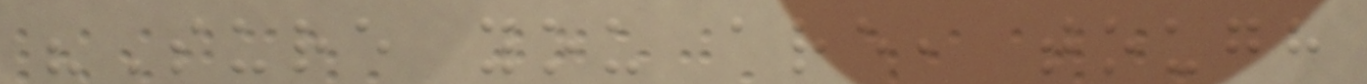"Sure you are, tough
